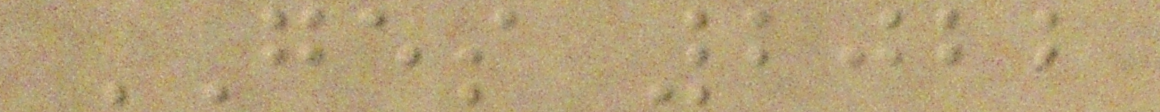GES 2022
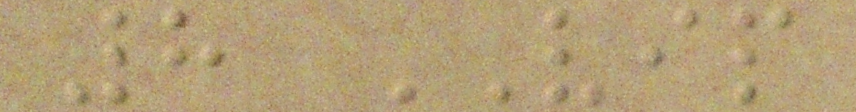8 VIP
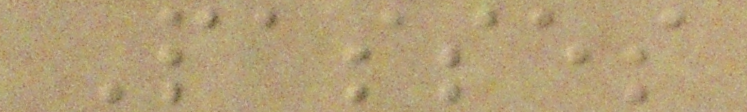Passes
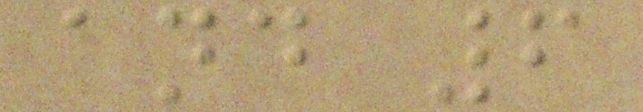and 6
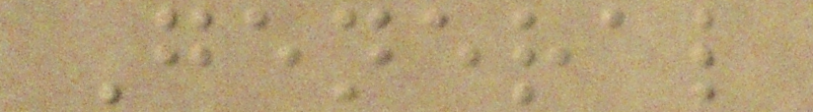General
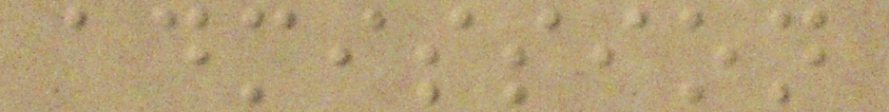admission
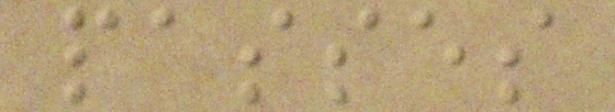passes
